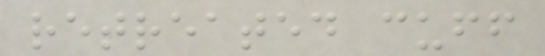retreated cuff
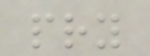pry
